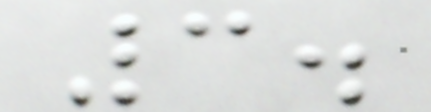3.
